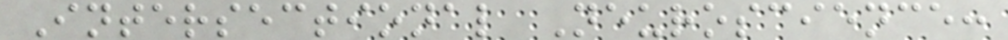Intersectional Neuroscience:
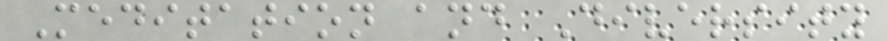Meditation and Diversity
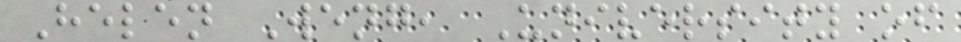Helen Weng, University of
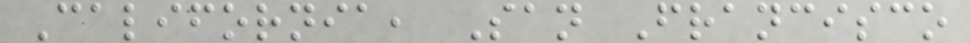California, San Francisco
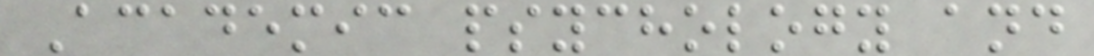Academic psychology and
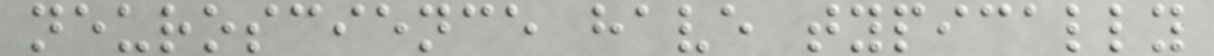neuroscience have typically
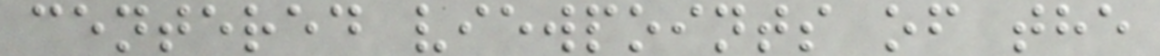centered viewpoints of the
